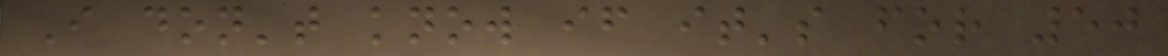I don't know if it's for 50
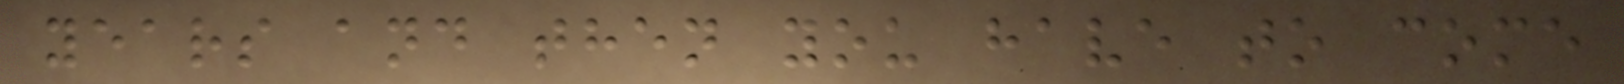years and then you have to come
